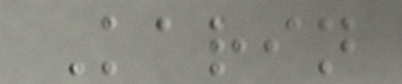Karin
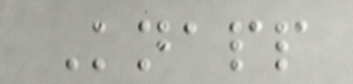Knapp
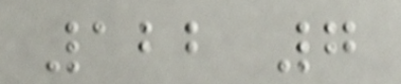122 7
